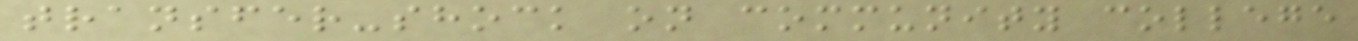transfer-shock on community college
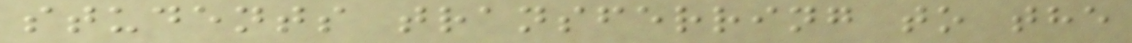students transferring to the
